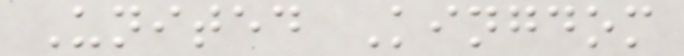United Kingdom
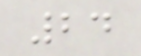24
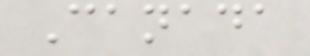Canada
